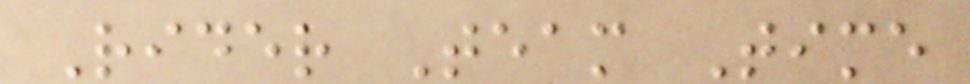Rider Team Time
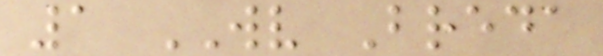1 WV Breda
